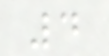4
